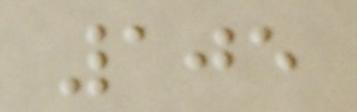105
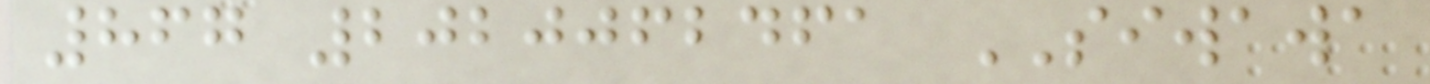867 2020062461 SIWAWA
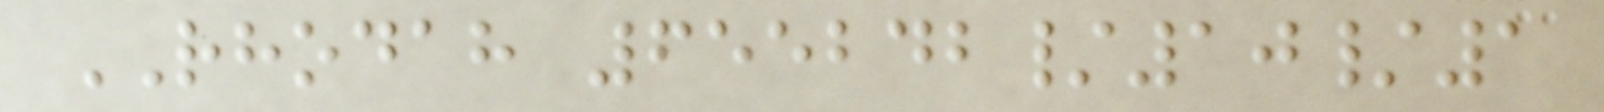RHODAH 655242/10/1
